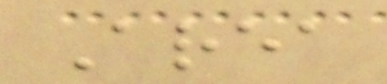Area
